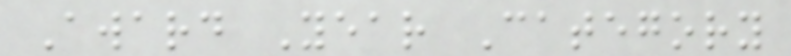Award Year Category
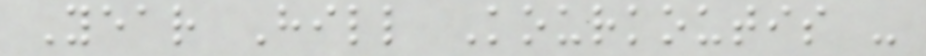Year Hill Kourkoutis -
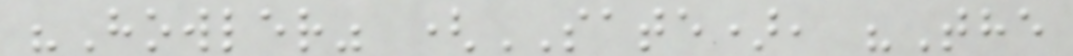"Howler" (SATE), "The
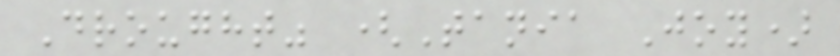Drought" (Tania Joy)
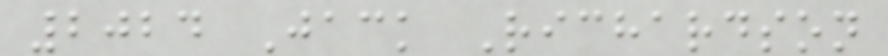2024 Jack Richardson
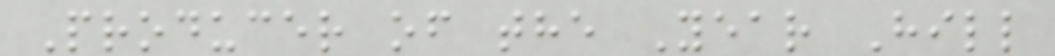Producer of the Year Hill
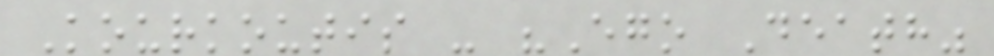Kourkoutis - "Ego Death"
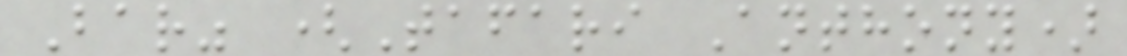Bar" (Tafari Anthony)
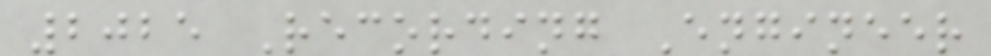2025 Recording Engineer
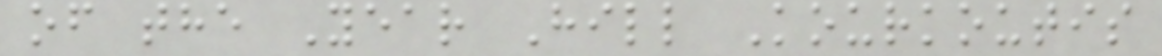of the Year Hill Kourkoutis
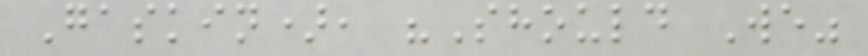Gaskin), "Should We"
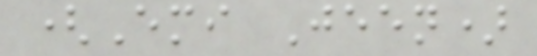(Emi Jeen)
